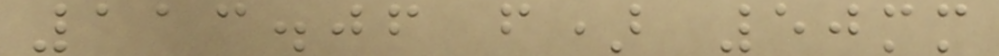113.06 f) 50mm
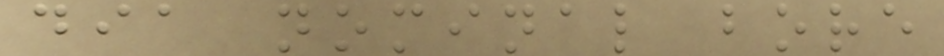dia nominal bore
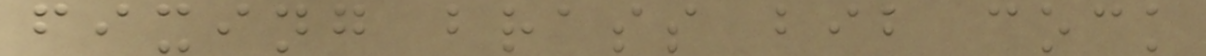fixing brass bib cock
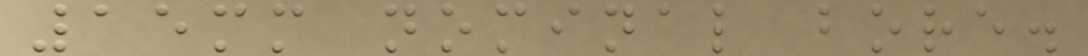15mm nominal bore.
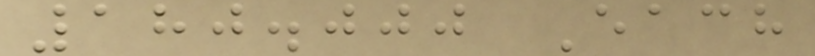180.000 Each
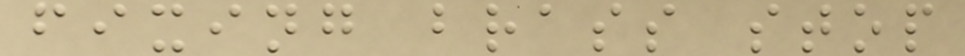fixing brass stop
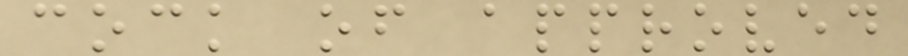cock of approved
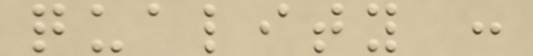quality :
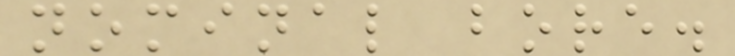nominal bore.
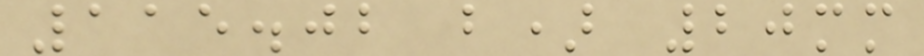115.02 b) 20mm
